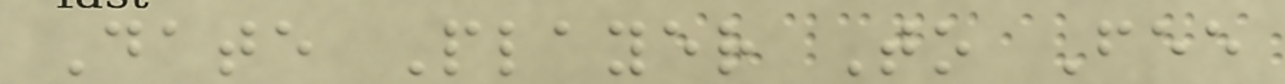Date Player To Fee
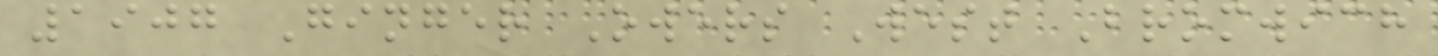1907 Ginger Owers West Bromwich
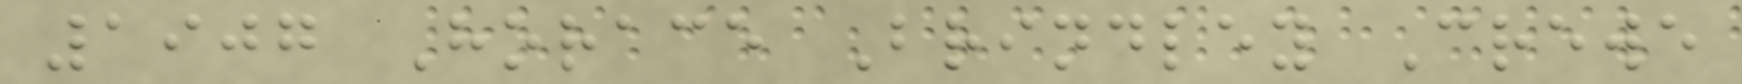1907 Horace Brindley Crewe
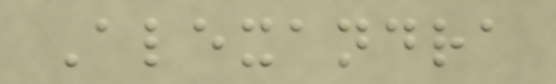Alexandra
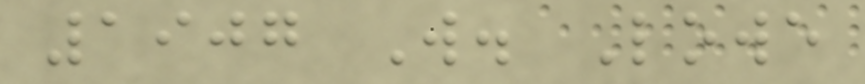1907 W. Lowe
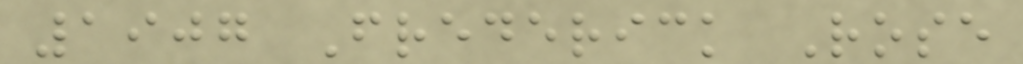1907 Frederick Rose
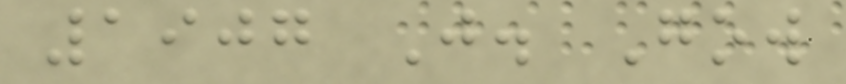1907 J. Gow
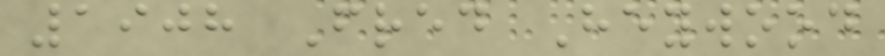1908 Fred Heywood
